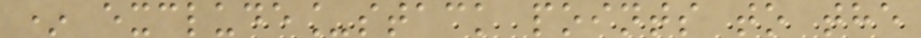* exclude_stack points to the
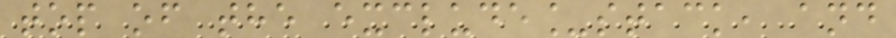top of the exclude_stack, and
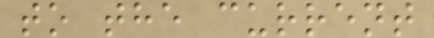to the current
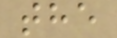the
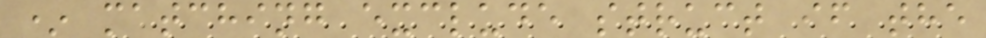* matching exclude struct if the
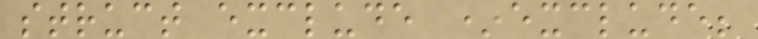struct exclude *exclude;
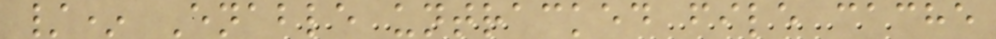/* Enable untracked file cache
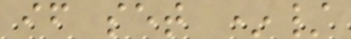if set */
